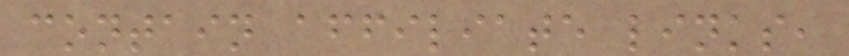contain affiliate links,
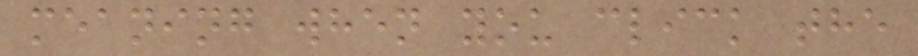meaning when you click the
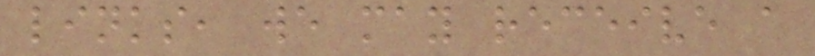links, we may receive a
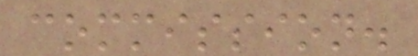commission.
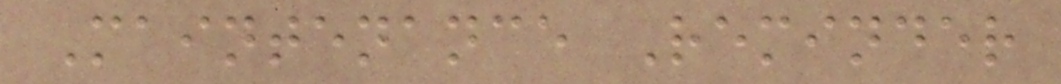Maintenance Reminder
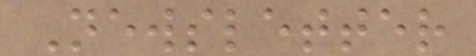Newsletter
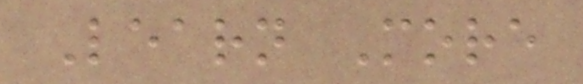Learn More
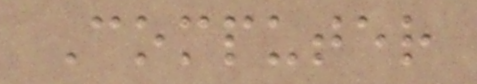Computer
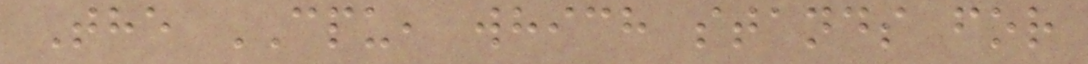The CPU, which stands for
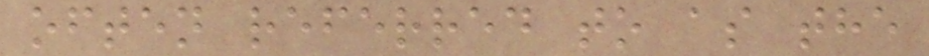often referred to as the
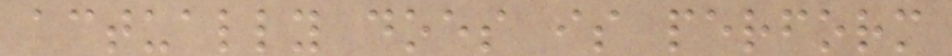actually does is perform
